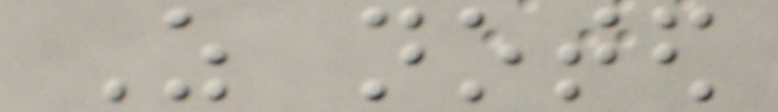As noted
